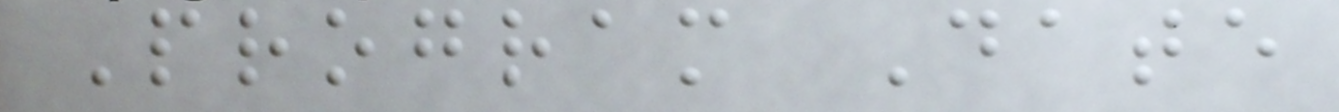Program Date
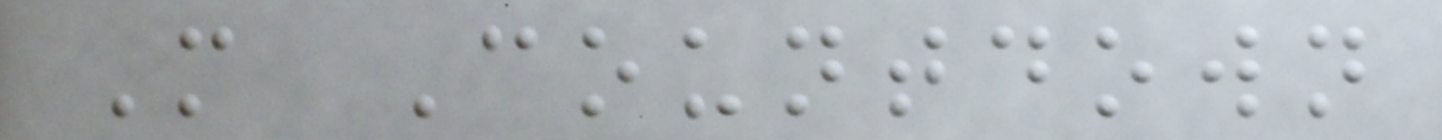M Countdown
